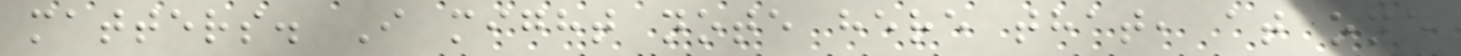matters. I might note here that, at one
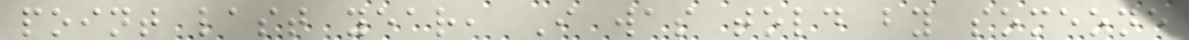point last year, I was told by someone
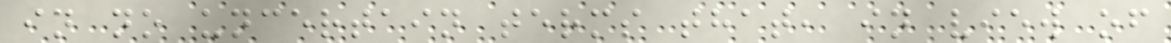in no uncertain terms that, in view of
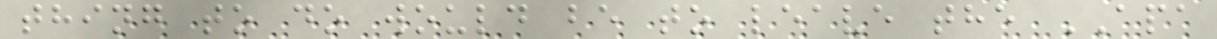thing to do would be to leave the APA
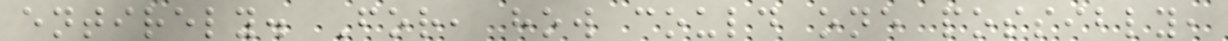entirely. For, how could one possibly,
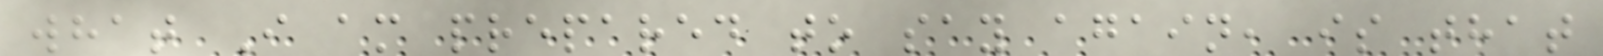what I am prepared to say again, is that
